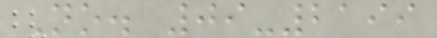No. 09-2199
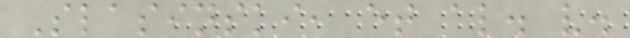Slasinski, et al. v.
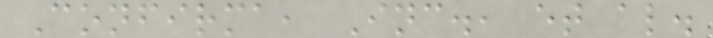Confirma, Inc., et al.
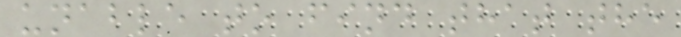unable to find that the
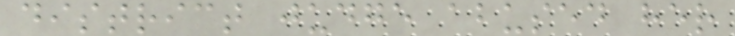district judge abused her
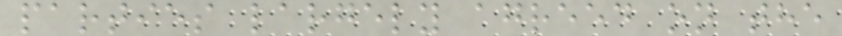parties largely agreed on the
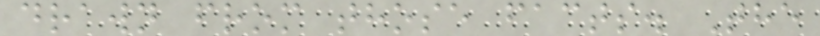drawn from those facts. The
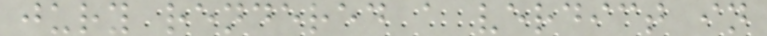jury rendered a verdict in
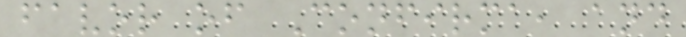favor of Confirma, and
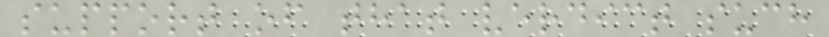support of that verdict such
